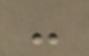-
